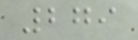279
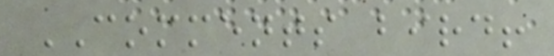COMMENTS bird!
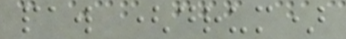paw (drum)
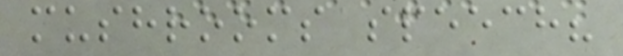mushrooms speech?
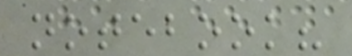notebook?
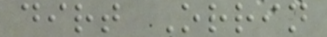dirt Orrin
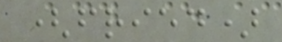(fried)
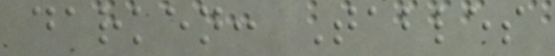darken: Tables
